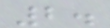2.
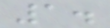1.
